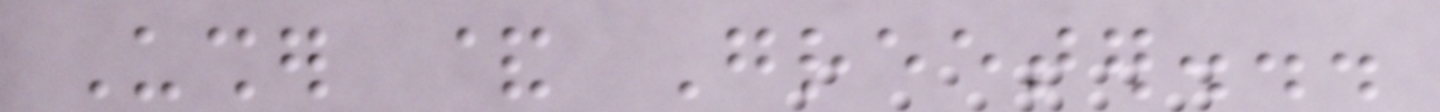Usher & Greeter...
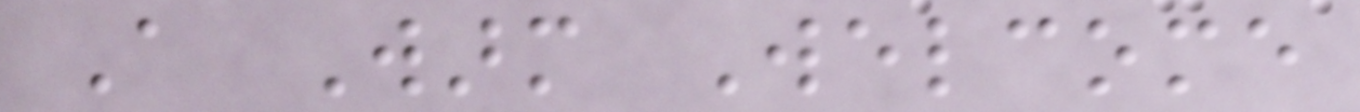A Warm Welcome
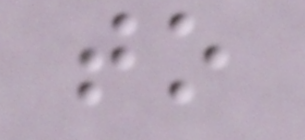to
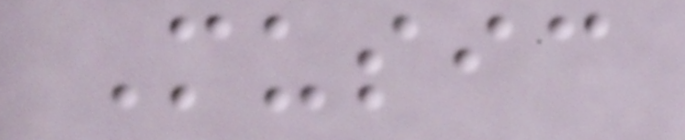Music
